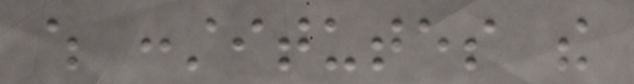which constitutes the
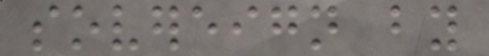sovereign by
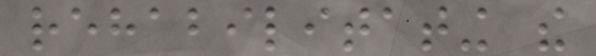rehabilitating the
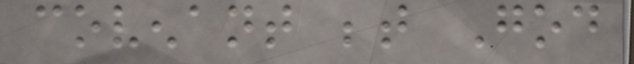covenant between God
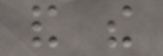and the
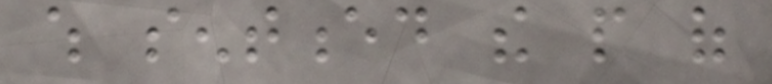which sentenced the people of
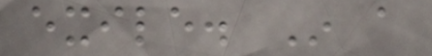exile. In a
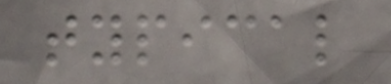typical
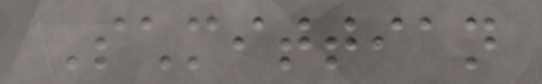Schmittian
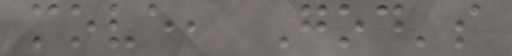move, God's
